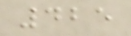425
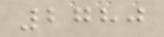2780
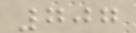707
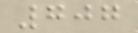707
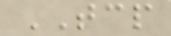TCP
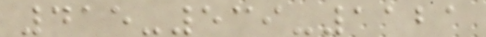415-539-1121
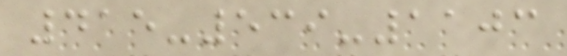415-539-1103
